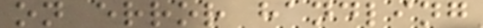on error handling
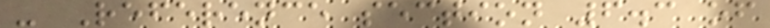- Reference section 6.3 of
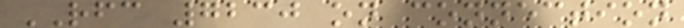RFC 7230 on connection
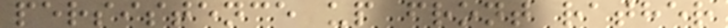persistence up front rather
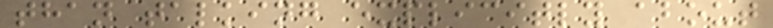than talking explicitly about
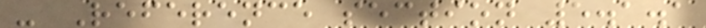- Reference section 5.1.1
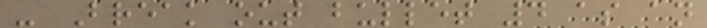- Break out bullet 4 as an
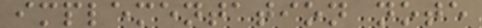implementation note
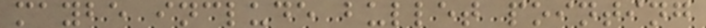maybe include bullet pointing
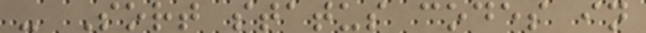- Sort status codes in
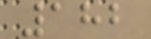182
